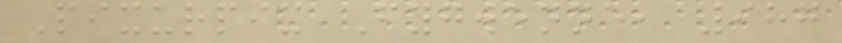Pixurpix Fygwenne, 987
